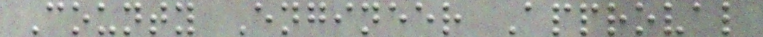County Engineer Approval
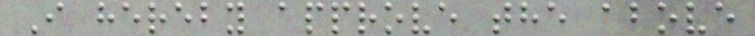I hereby approve the above
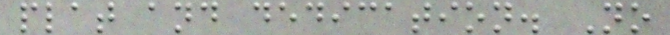plat and dedication. No
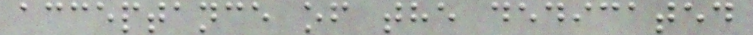acceptance of the dedicated
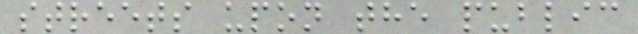streets upon the public
